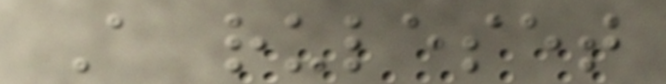A ruleset
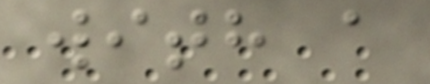with a
